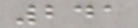241
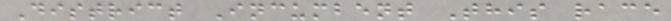District Incumbent This race
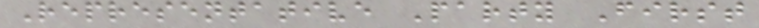Representative Party First
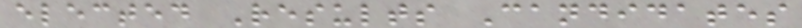elected Results Candidates
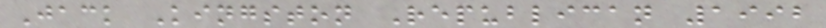Jack Kingston Republican 1992
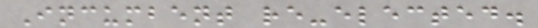Incumbent re-elected.
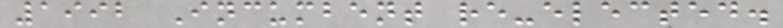1992 Incumbent re-elected.
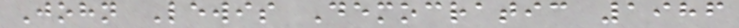John Lewis Democratic 1986
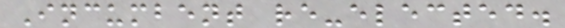Incumbent re-elected.
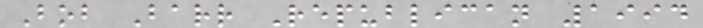Bob Barr Republican 1994
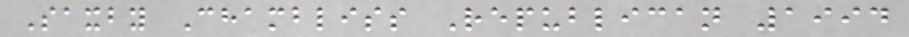Saxby Chambliss Republican 1994
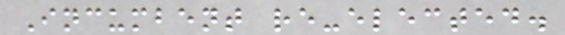Incumbent re-elected.
